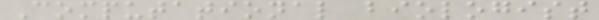Computational biologist
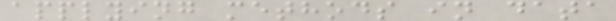applying methods in data
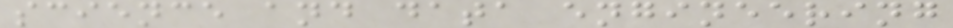science and data engineering
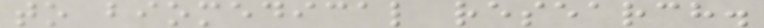to biomedical research.
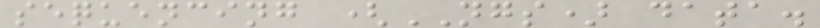sequencing (NGS) data.
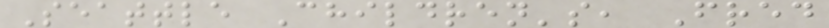Seattle Children's, Fred
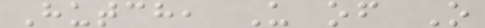Hutch, U of O
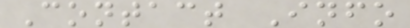Contact Info
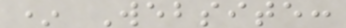* Website:
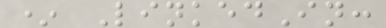* LinkedIn:
